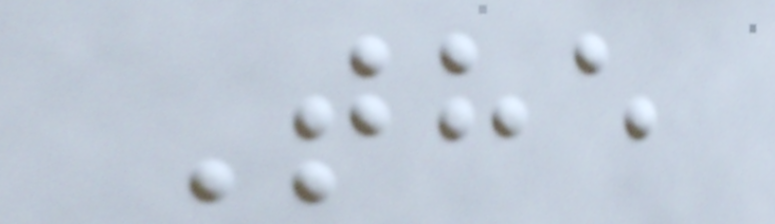The
